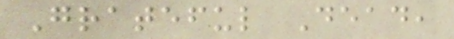Grateful Dead,
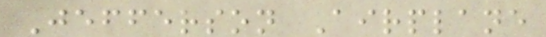Jefferson Airplane
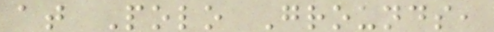at Polo Grounds,
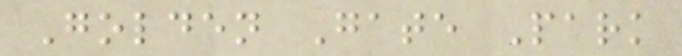Golden Gate Park
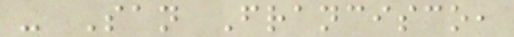- San Francisco,
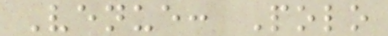Venue: Polo
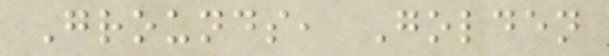Grounds, Golden
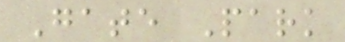Gate Park
